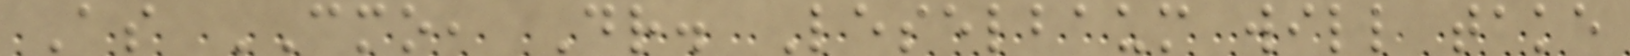As CMO, Dr. Leselbaum will take
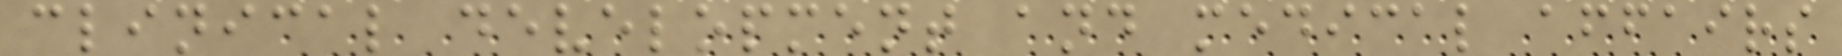clinical development and medical affairs
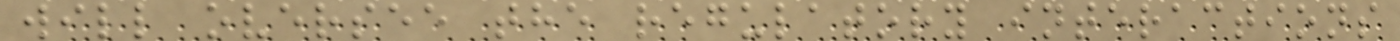will oversee the regulatory interactions
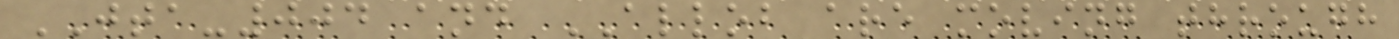JTA-004 and ALLOB are moving through
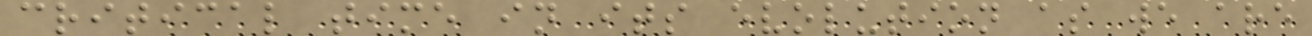critical time in its evolution as we are
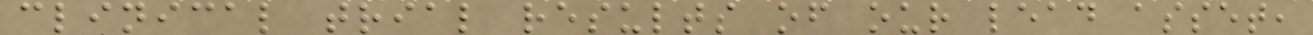clinical trial results of our lead asset,
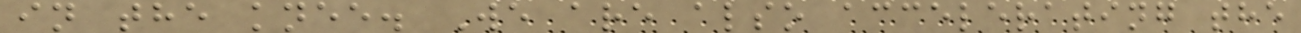in the knee. We are also accelerating the
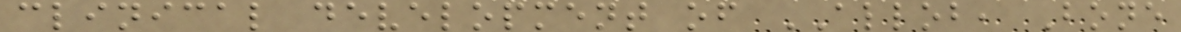clinical development of ALLOB, Bone
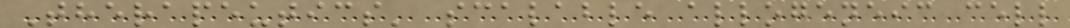Therapeutics' scalable allogeneic cell
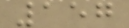157
